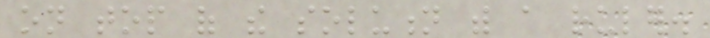on top of the solution with a ruler.
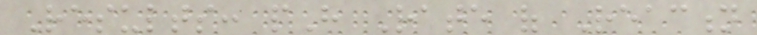Results: pH Rate of Reaction
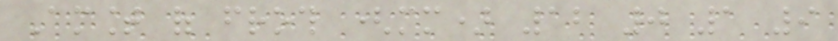Amount of froth (mm) 12 0 1 9
